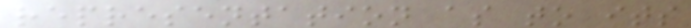representation as to its
